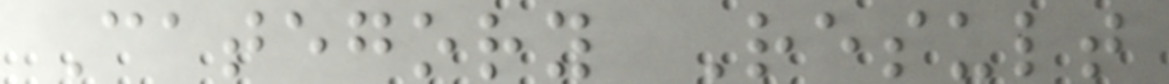Category Result
